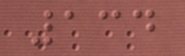134
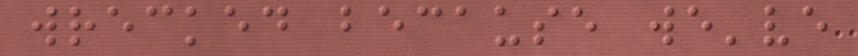wrecked because we've
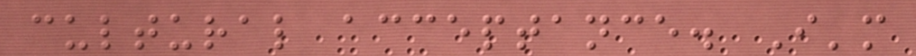cultural acceptance. I'm
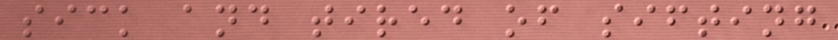sick and tired of sifting
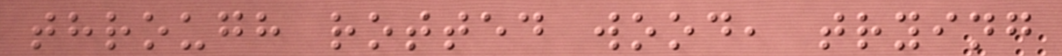through rotted wood, trying
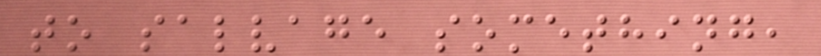to salvage something,
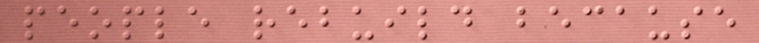people rebuild because
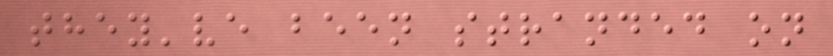they've been stranded on
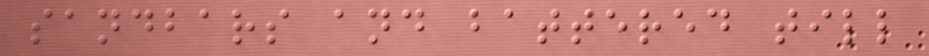sandbars and battered till
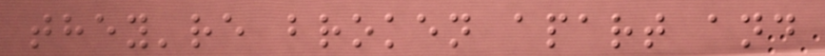they're broken apart and
